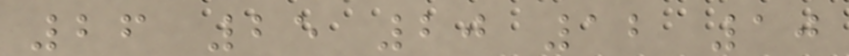26 25 20 12 10
